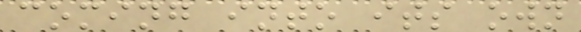coming into its own
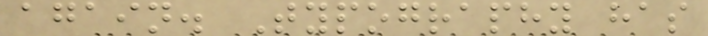again. Typography has
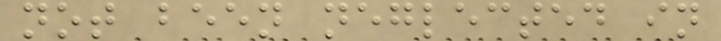not been neglected in
